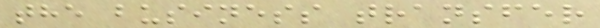the business transfer
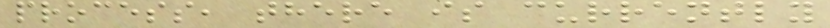process, there is currently
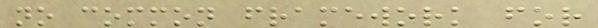no common framework for
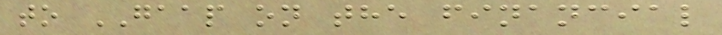to GAAP on the financial
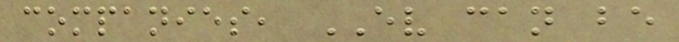companies, EV can be
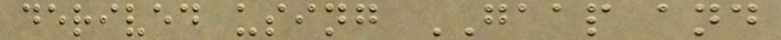derived using GAAP and
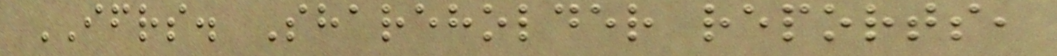IFRS. Shareholder reports,
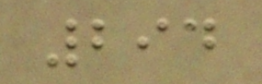294
